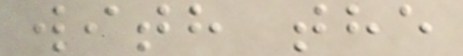with the
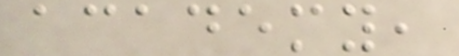academy,
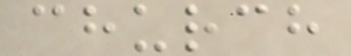church
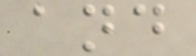and
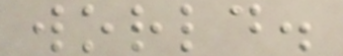world.
